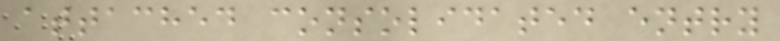attached consolidated entry
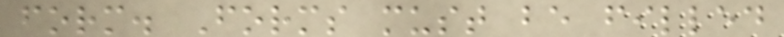form. Forms must be filled
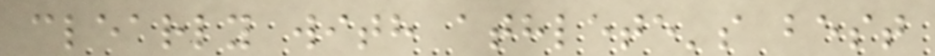clearly with athlete's best
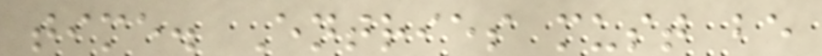time. Entries must be
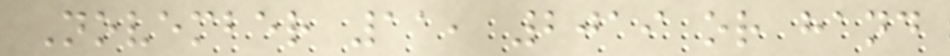November 11, 2019 or hand
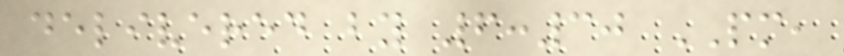delivered by 6:30 PM,
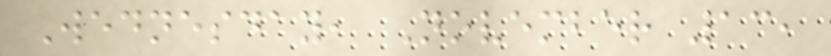Wednesday, November 13,
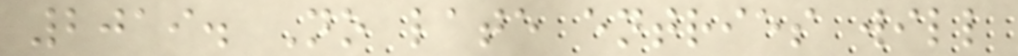2019. No late entries will
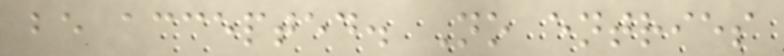be accepted. No entries
